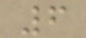6
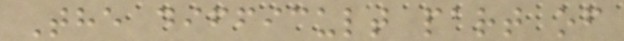The difficult part of
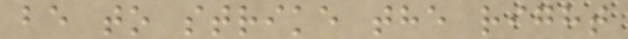be to strike the right
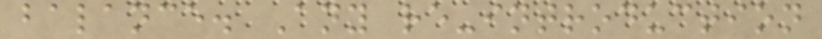balance. Any re-introduction
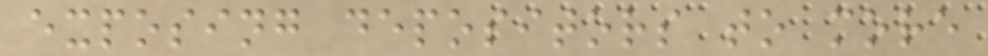exposing depositors to more
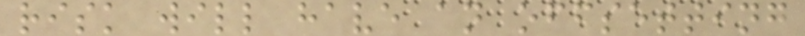risk will have an offsetting
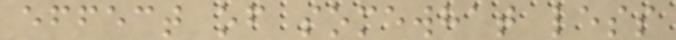effect of somewhat less
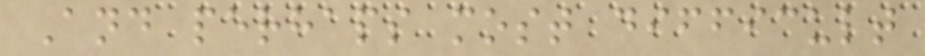And perhaps most difficult
